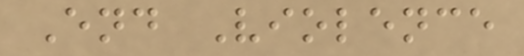End Violence
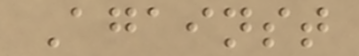Against
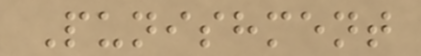Punishment
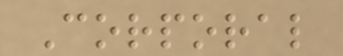Corporal
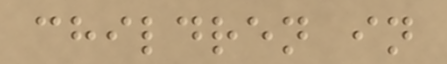children in
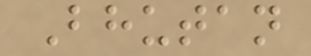Bhutan
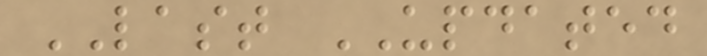LAST UPDATED
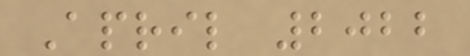April 2022
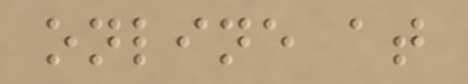online at
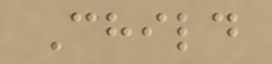Child
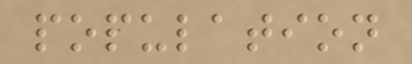population
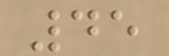45
